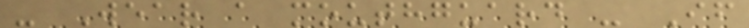- Wear a mouthguard - If
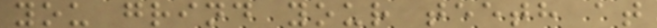you grind your teeth at
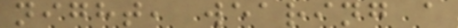night, wearing a
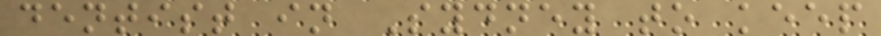dentist in Sydney to keep
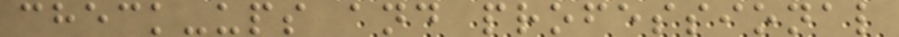check-ups and professional
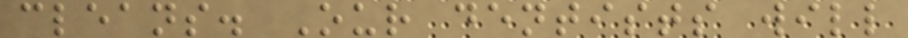cleans. Our dentists will
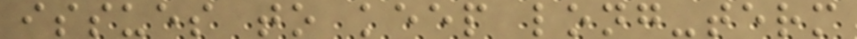issues to keep long-term
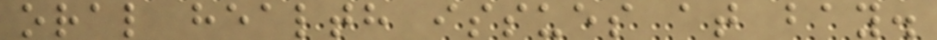oral health issues at bay.
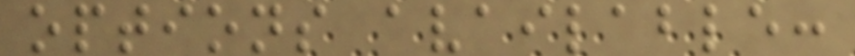options available:
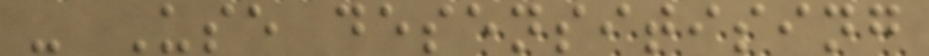- Use desensitising
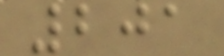201
